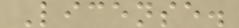License.
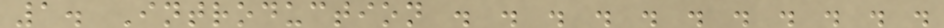1. Introduction . . . . . . . . . . .
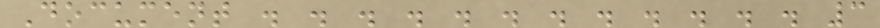Document . . . . . . . . . . . . 3
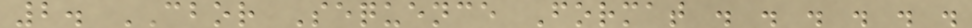2. CBOR Sequence Format . . . . . .
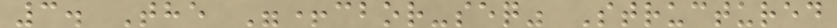3. The "+cbor-seq" Structured
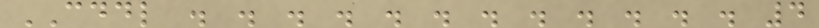CDDL . . . . . . . . . . . . 4
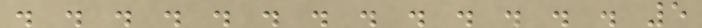. . . . . . . . . . . . . 5
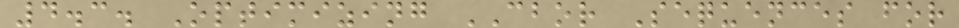4.3. Optimizing CBOR Sequences for
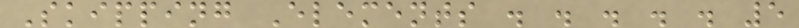Skipping Elements . . . . . 5
